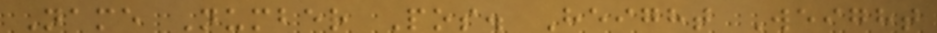Name Number Pos. Height Weight
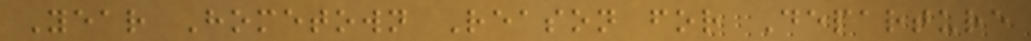Year Hometown Reason for Departure
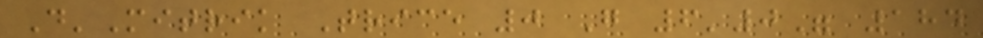D'Mitrik Trice 0 G 6'0" 184
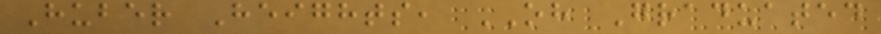Huber Heights, OH Graduated
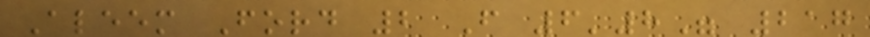Aleem Ford 2 F 6'8" 217
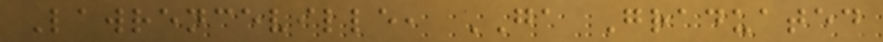Lawrenceville, GA Graduated
